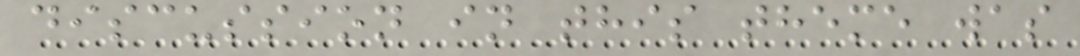discussion in this theme was
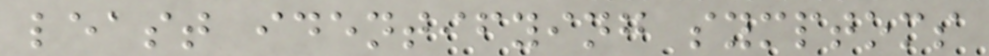least identifying symptoms
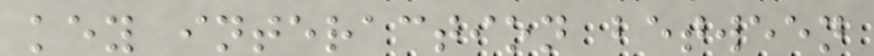key interaction between
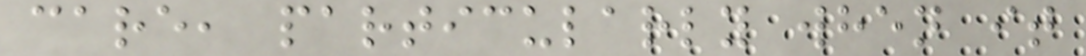care, particularly when it
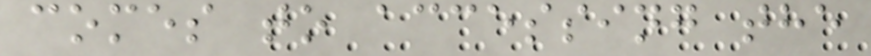comes to accessing the
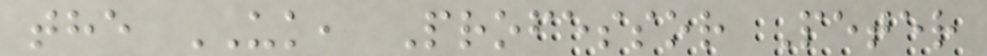the UK, Professor Peter
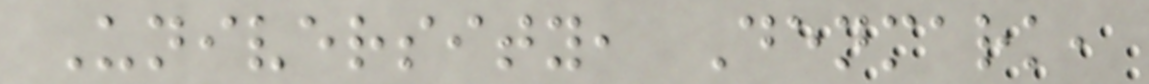University, Denmark,
